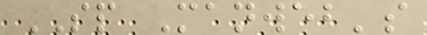SP Manweb's
